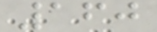160
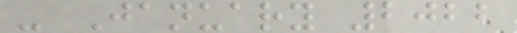- January 2022
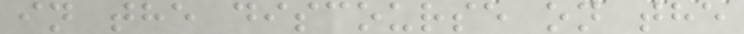in the discourse on the
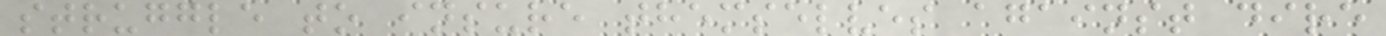struggle to insure themselves against dire
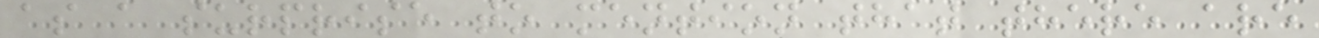as a surprise to mention that there are
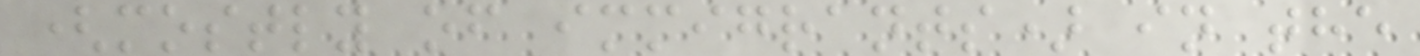(mostly of immigrants) in the
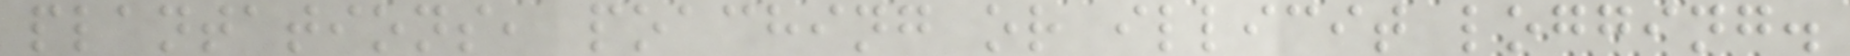plantations, poaching or illicit logging.
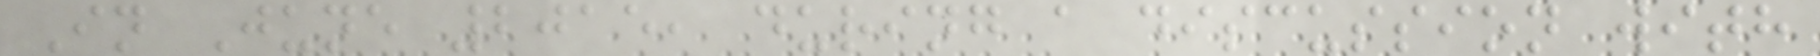In June 2015, during a discussion with
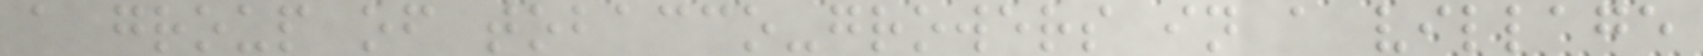a group of tobacco-growers in a village
